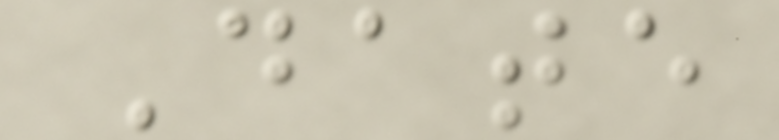Date
